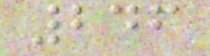246
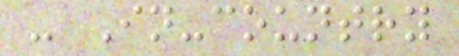- In-country
